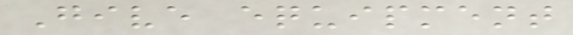Give equipment
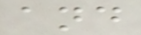and
